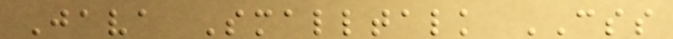Java Smalltalk CSS
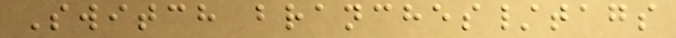Switch branches/tags
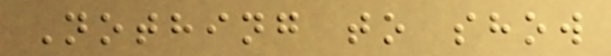Nothing to show
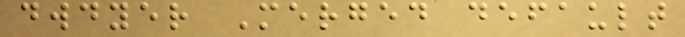dwdyer Merged default
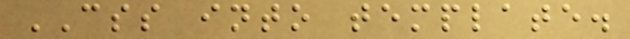CSS into template.
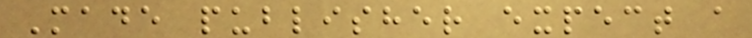Made publisher expect a
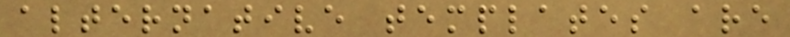alternative templates are
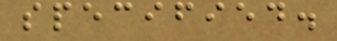specified.
